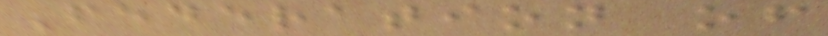Federation of
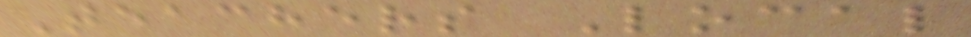Teachers Local
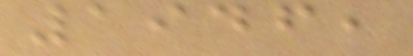1946,
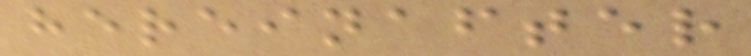hereinafter
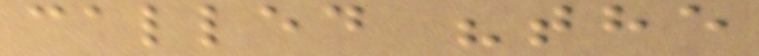called "the
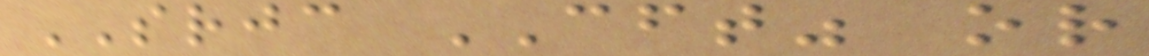SRJC CFT" or
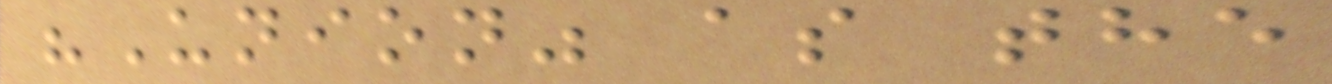"Union" as the
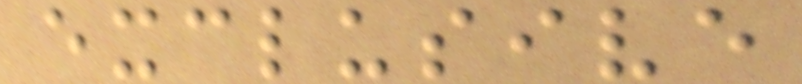exclusive
